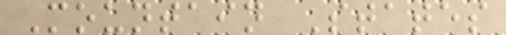Mountain States
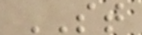ST
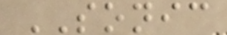SONIC
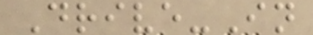Drive-In
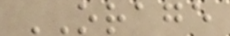ORAGE
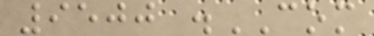9500 .COM
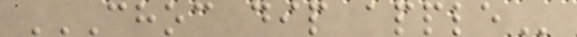CHOC DIP APPLE
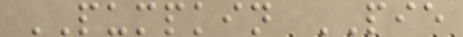PUMPKIN PIE
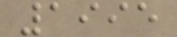1995
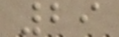29
